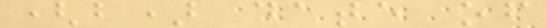(b) date of
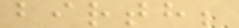birth;
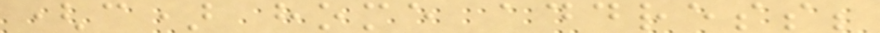(c) home address;
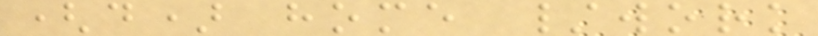(d) home /work
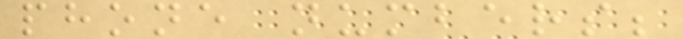phone numbers;
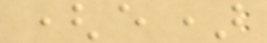(e)
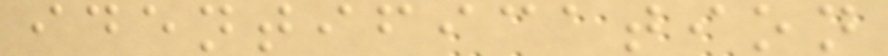identification
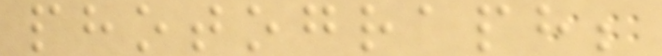photograph;
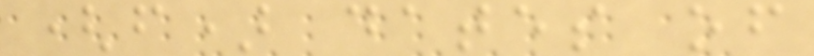(f) dates of
